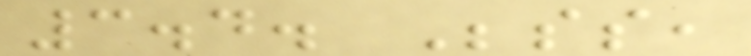3.4. Besides,
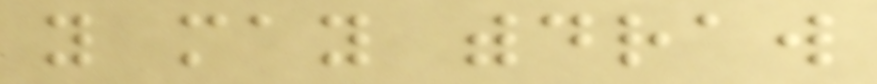you may withdraw
